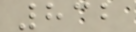832
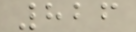826
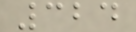324
